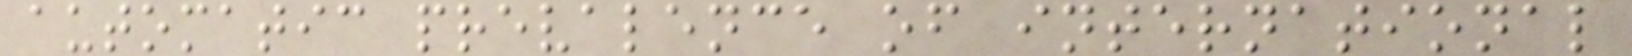automatic prevalence of international
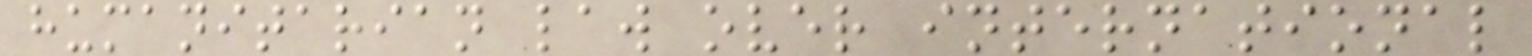humanitarian law over international
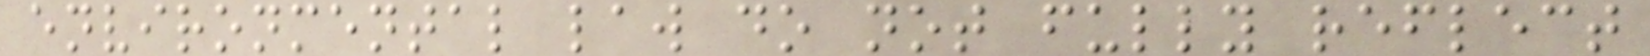environmental law do not fully reflect
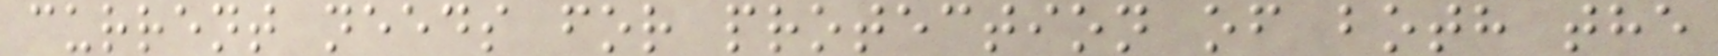current needs for protection of both the
